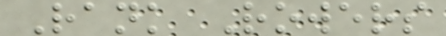Rank Rowers
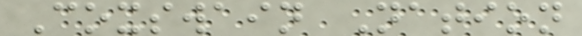Coxswain Nation
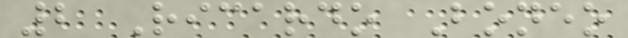2 Ricardo Boneo
